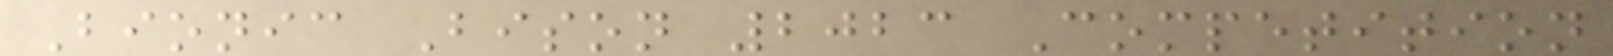Bionic Bison 2023 Competition
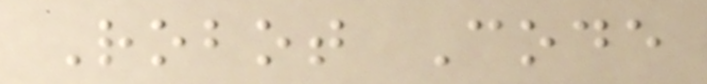Robot Code
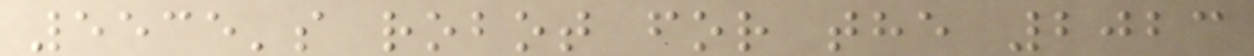5535's robot for the 2023
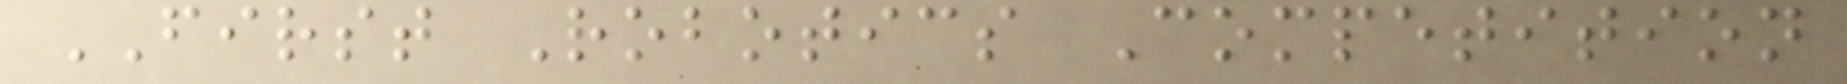FIRST Robotics Competition
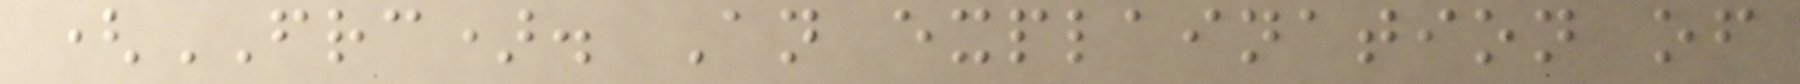(FRC). An explaination of
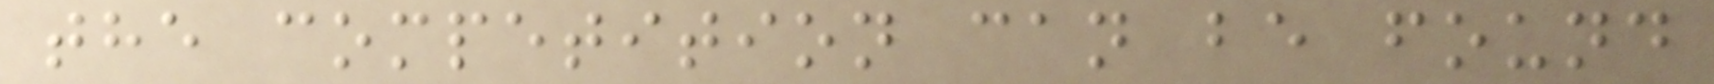the competition can be found
